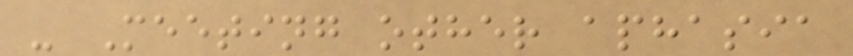- Meeting other aphasia
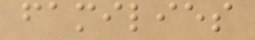families
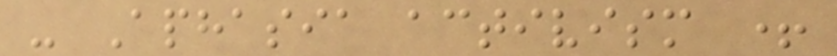- Aphasia activism +
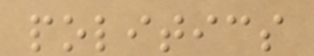politics
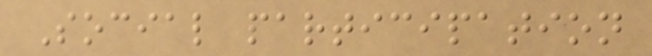Social participation
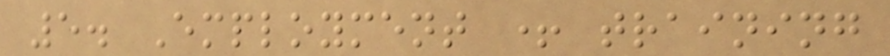5. Employment + training
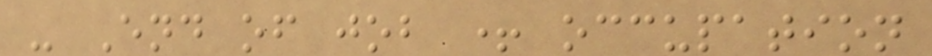- End of job + occupation
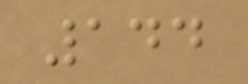144
